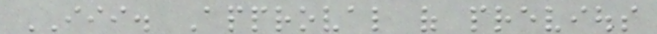III. Approval of previous
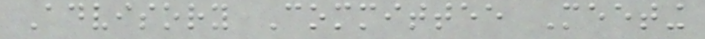Advisory Committee Meeting
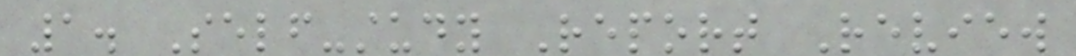1. Self-study Report Review
